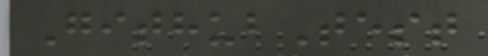GithubTest
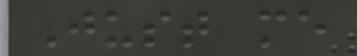Just me
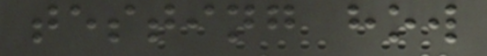testing how
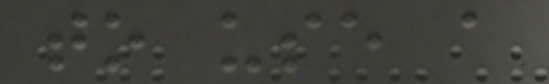to use a
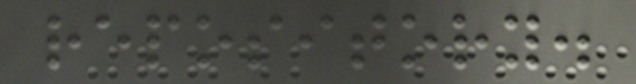repository.
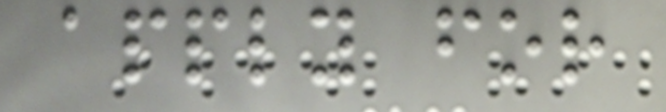apply for
